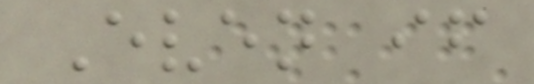Even if
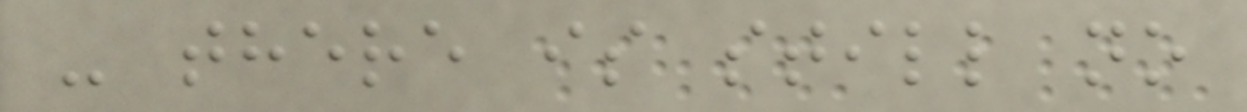- there is still no
